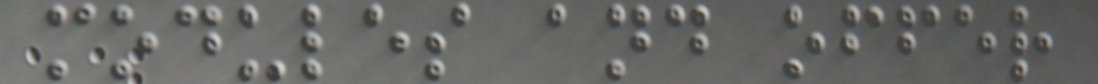modules and offer
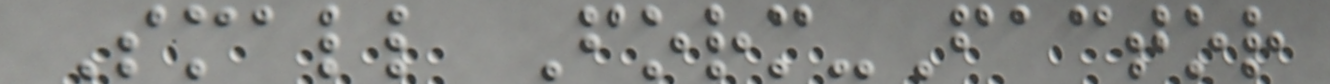Small Form-Factor
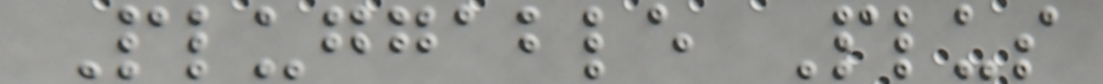Pluggable Plus
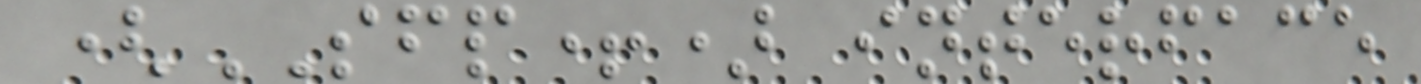(SFP+) interface
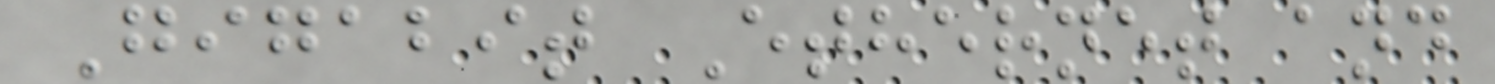Gigabit Ethernet and
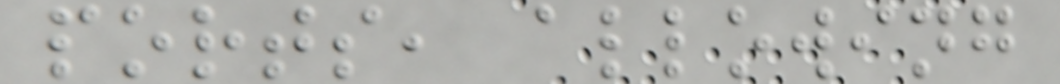ports, allowing
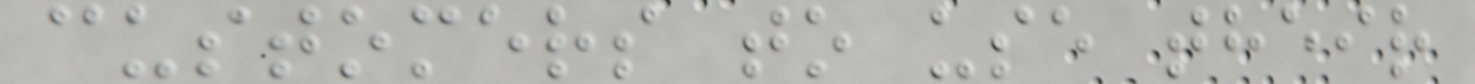customers to use their
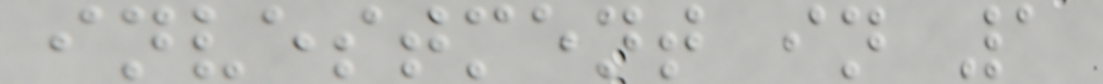investment in 1
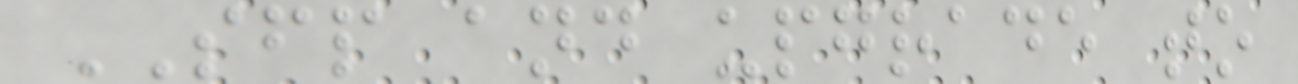SFP and upgrade to
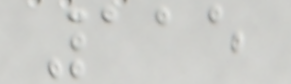115
